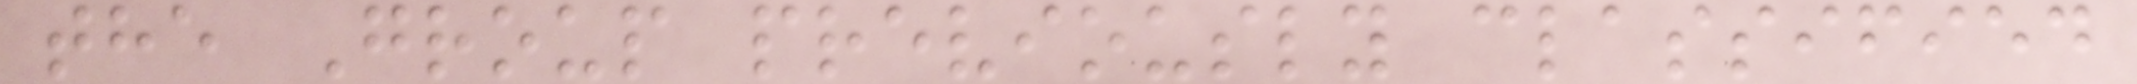the Group previously classified
